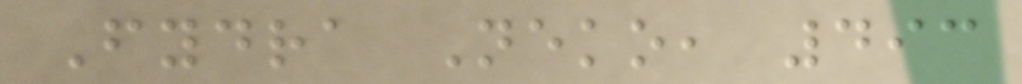Fydra Neko, 493
